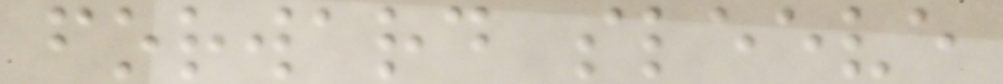forward sleeve
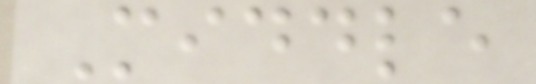Middle
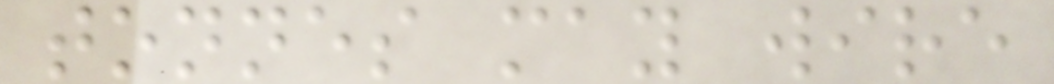tonnes may wire
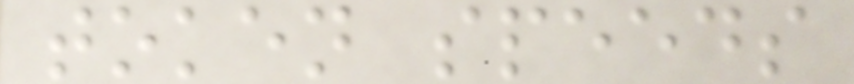token speeds
